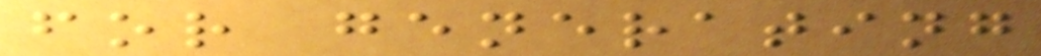for generating
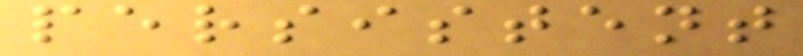persistent
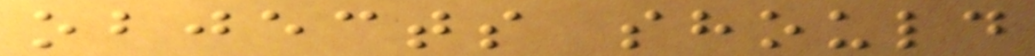objects should
